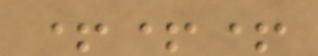+++
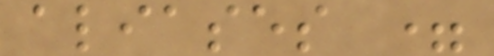aliases =
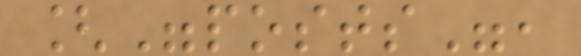["posts",
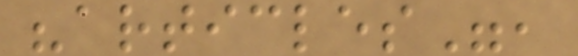"articles",
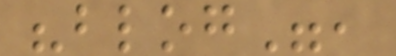"blog",
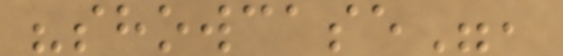"showcase",
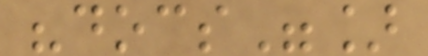"docs"]
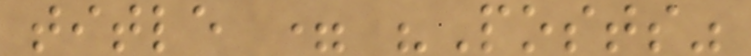title = "Posts"
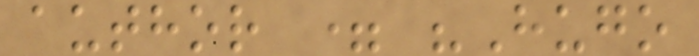author = "Hugo
